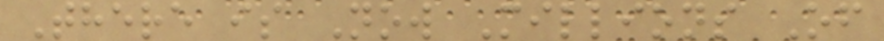There is Now Millions Of
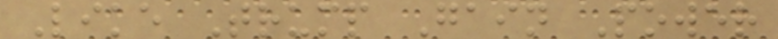Like Trump Gain Power
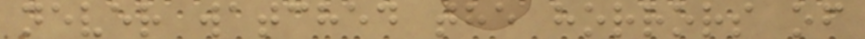never watched the horrors of
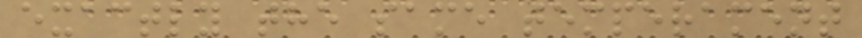exactly the same temperament
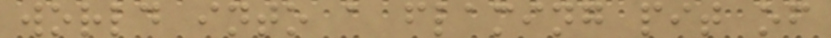world into a flaming pit of
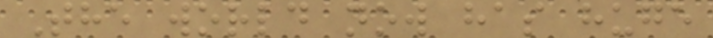The world now has huge
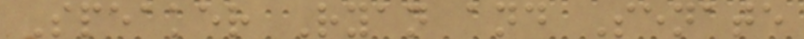Speaker Ryan and Senate
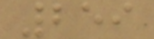259
